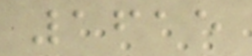1615
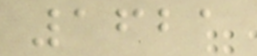1621
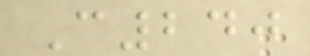C240
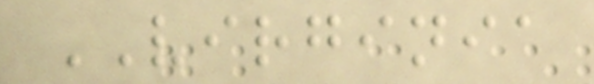VIRGINIA
